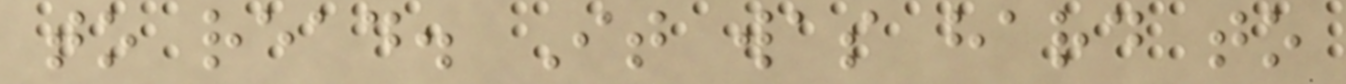to read. It was hard to
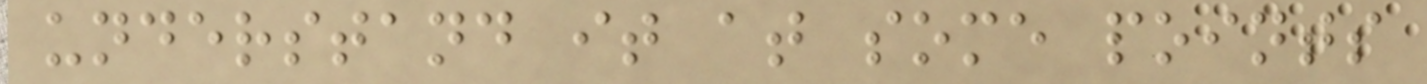understand it at some points
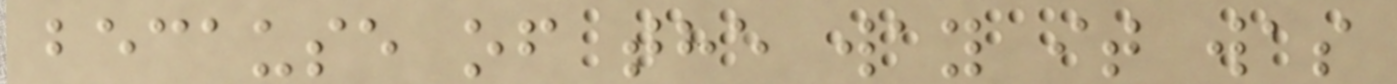because of the way it was
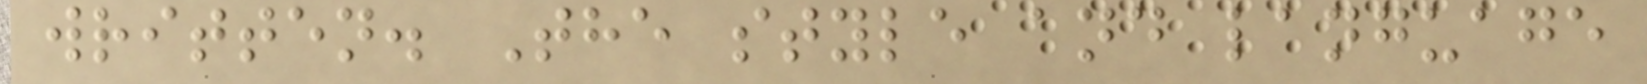written. The style and language
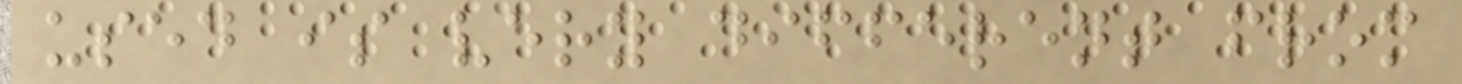used is very different from
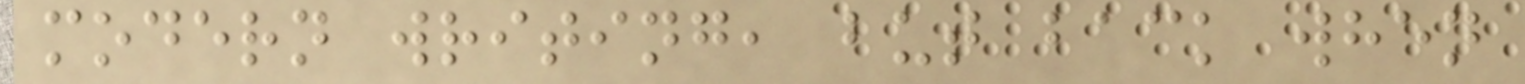modern writing, but back when
